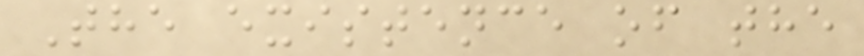The existence of the
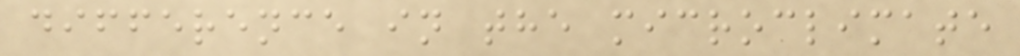difference in the microclimate
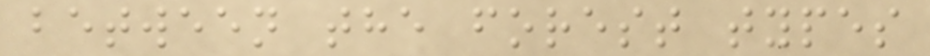between the forest types
